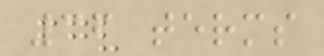36 terms
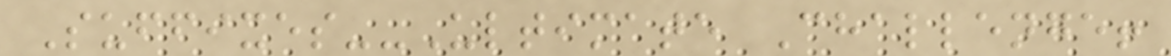Suffixes--Ultimate Challenge!
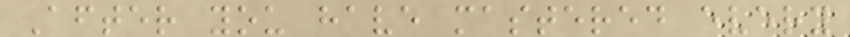After you have mastered every
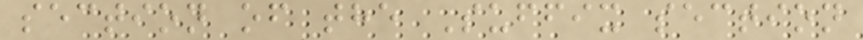section of the Suffix section
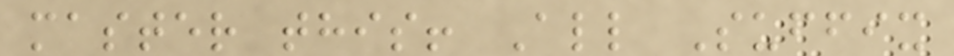master this! All Suffix
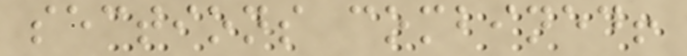sections combined!
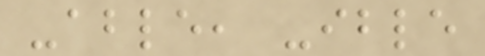-able, -ible
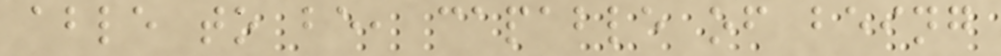able to be, capable of being
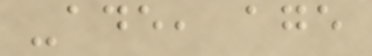-ade, age
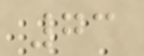73
